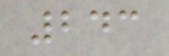243
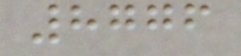8776
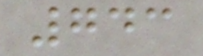743
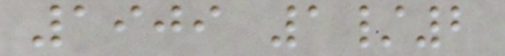1909 1/2
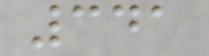341
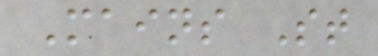Mains St
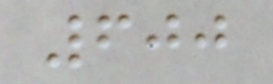600
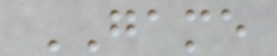GAME
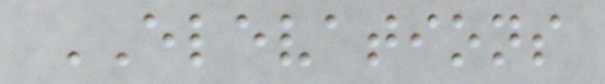ELEVATIONS
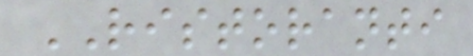RISTORANTI
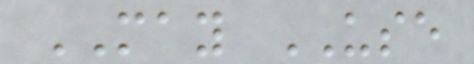MAY USE
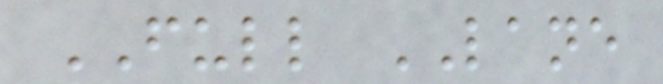FULL LANE
